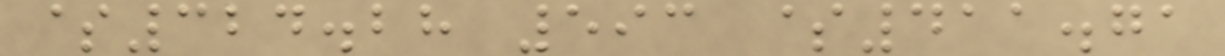$324.28 593 $411.71
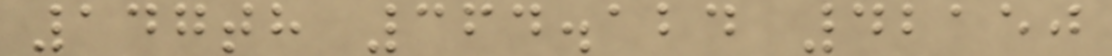147th 364.124 42150
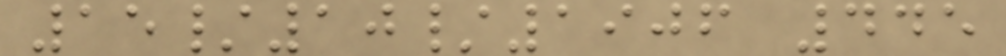15/10/1906 445
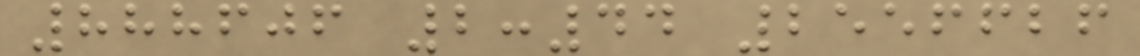888606 2:44 2556626
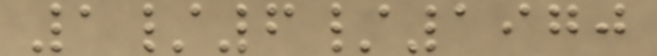1/6/1970
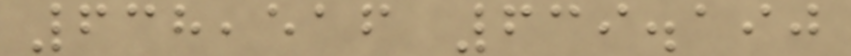638,516 639.190
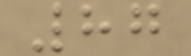87
